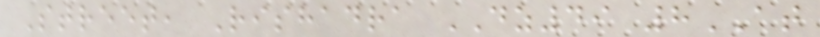Street, Rishadra DZ49 8AT
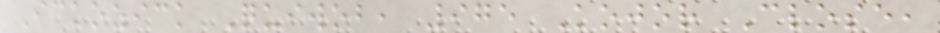Ickozick Quiwob, 975 Kojor Close,
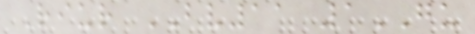Riur BV11 1GU
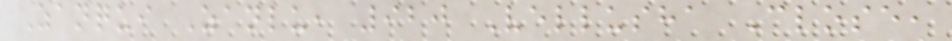Zanqui Zanlu, 920 Vellusha Close,
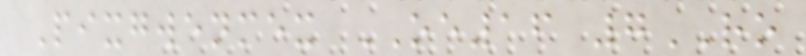Pixgwenmex OE16 7RO
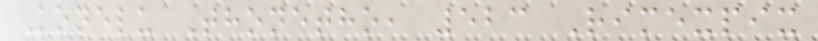Konelu Thonetho, 523 Rimexpix
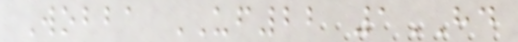Wobba UF22 1HD
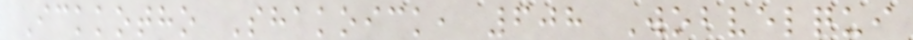Ickkotho Shakoick, 608 Wobvelqui
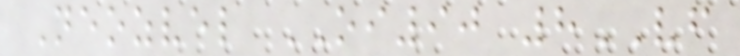Neozvel OI90 8VF
